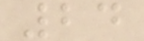24
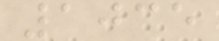1035
